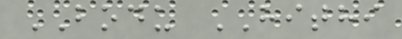BODU HITHI
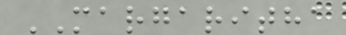MARGARITHA
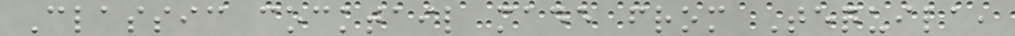Classic cocktail made from Tequila,
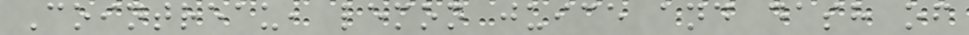Cointreau, lemon juice and dash of
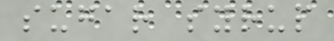sugar syrup
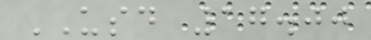USD 17.00
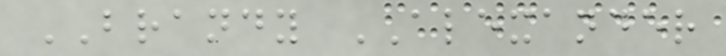BRANDY ALEXANDER
